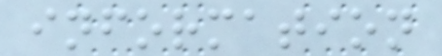information
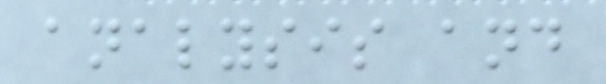analysis and
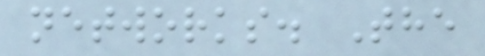networks. The
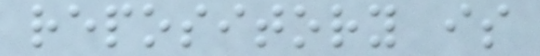repository is
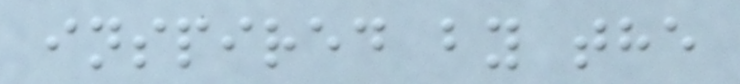inspired by the
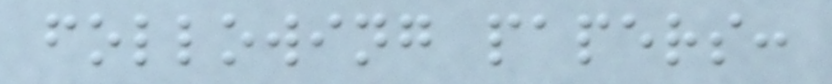following papers:
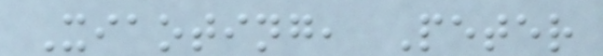Xiaoting, Peter
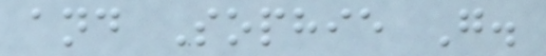and Sophie G.
